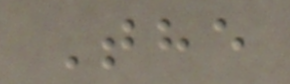The
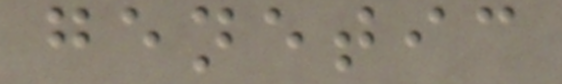genetic
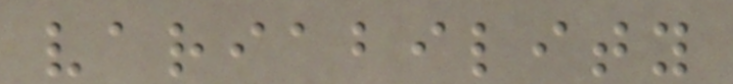variability
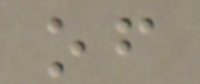of
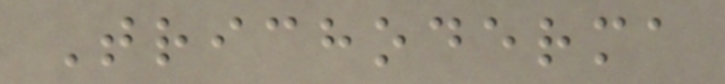Trichoderma
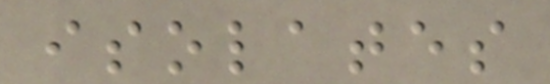isolates
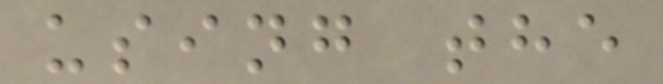using the
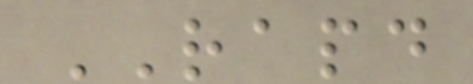RAPD
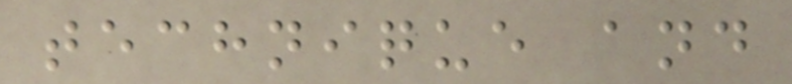technique and
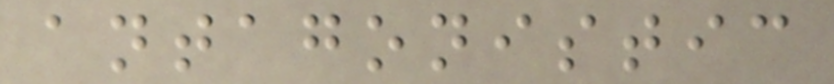antagonistic
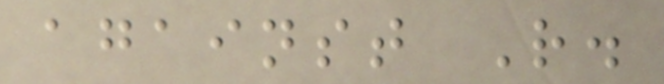against R.
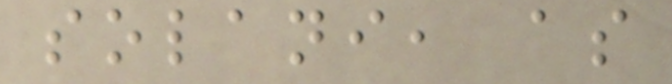solani, as
